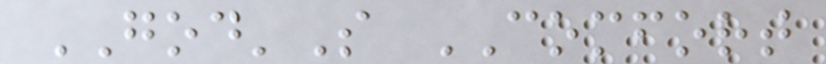GOD'S COMFORT
